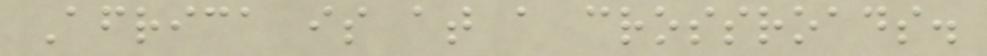Africa is at a crossroads.
